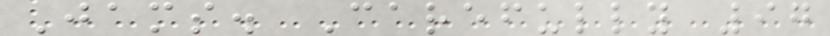Jams. Carefully 97
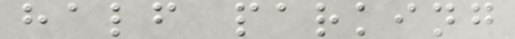half parking
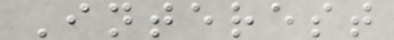Interest
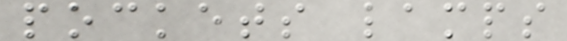pockets lamps
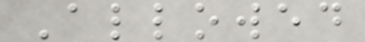Allowed
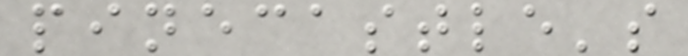pinecastle's
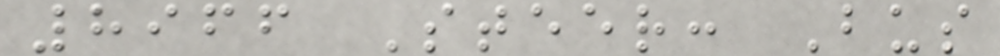8966 Steer: Bus
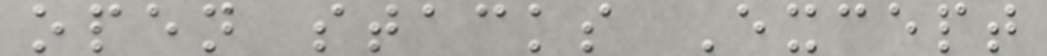open stacks Except
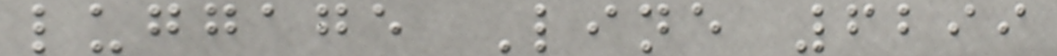luggage Line 6299
